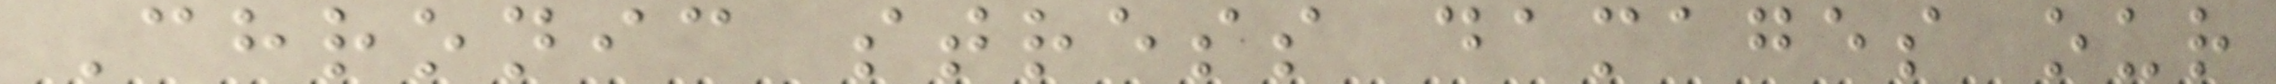Chronic stress damages our
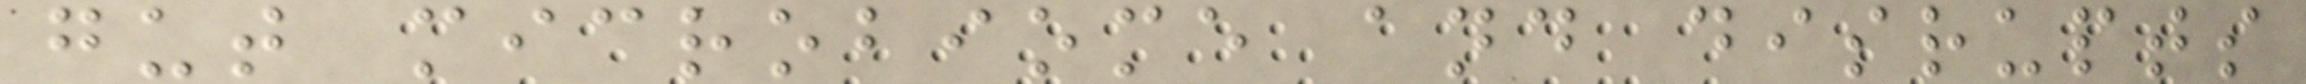gut microbiome and disrupts
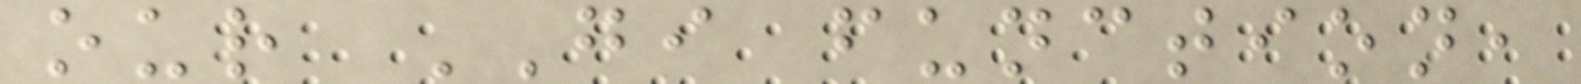our GI function,
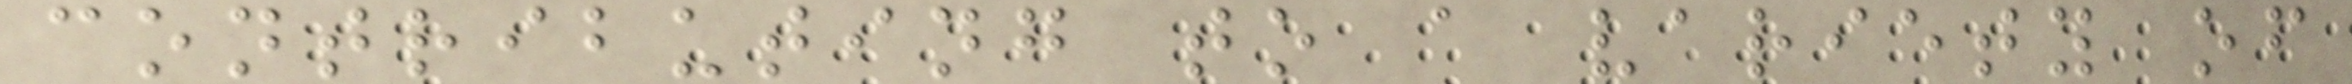contributing to a variety of
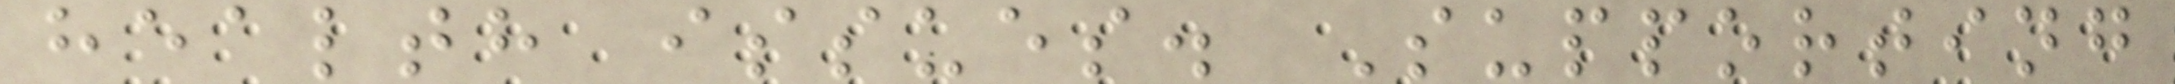health issues. Supporting
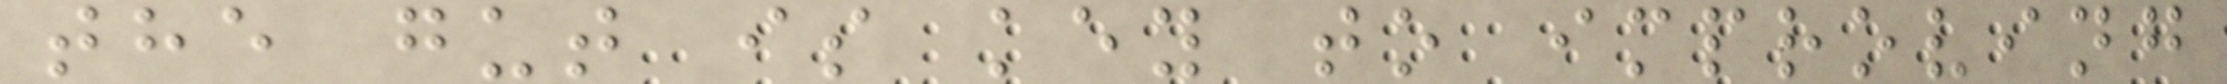the gut is key to improving
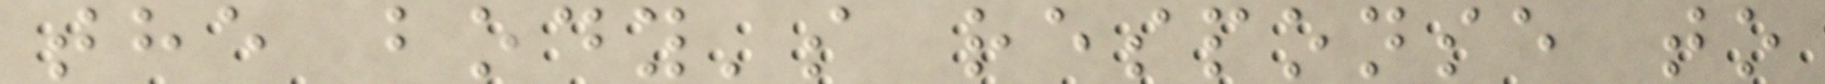the body's response to
